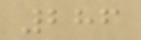286
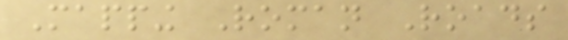Mapping Roman Roads
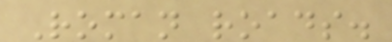Roman roads.
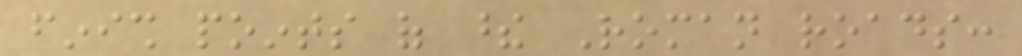finish points of these Roman roads:
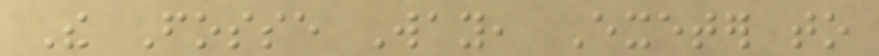The Fosse Way, Exeter to
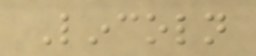Lincoln
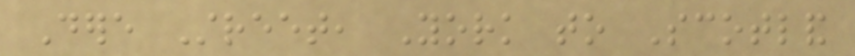Dere Street, York to Scotland
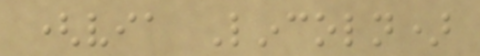(via Lincoln)
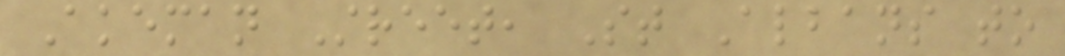Akeman Street, St Albans to
